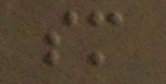sm
